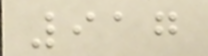917
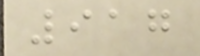917
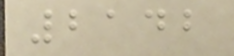2142
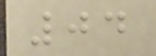04
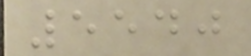5540
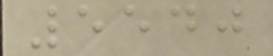5540
